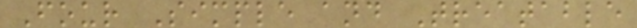Four Simple and Treatable
